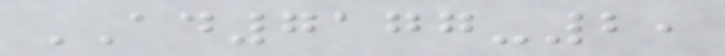AD7177-2,
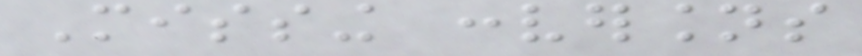Missing conversions
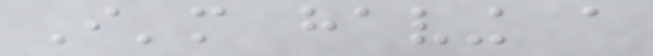I'm having a
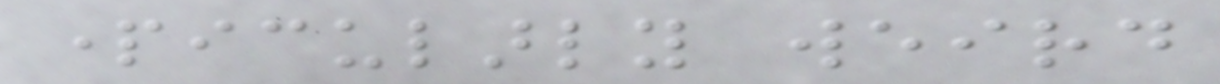particularly weird
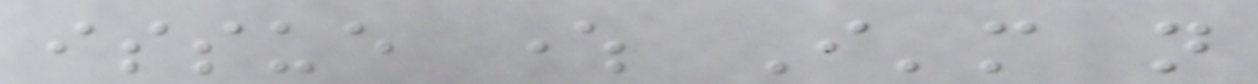issue where I'm not
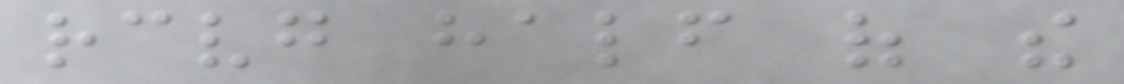receiving half of the
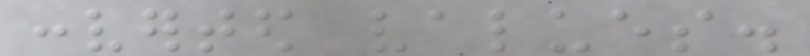converted values.
